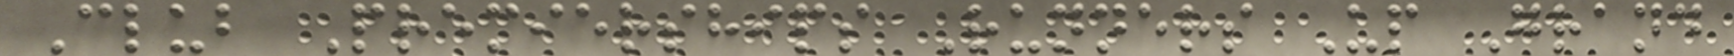Club Premierships Runners Up Grand
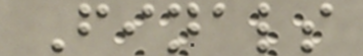Finals
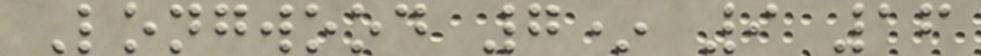Longwood 7* 9 16
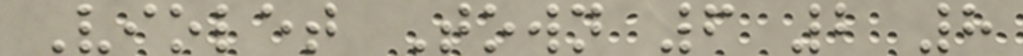Violet Town 6 2 8
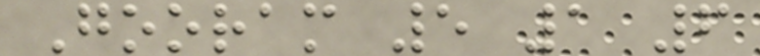Gooram 5 1 6
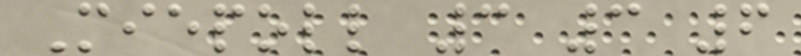Miepoll 3 3 6
